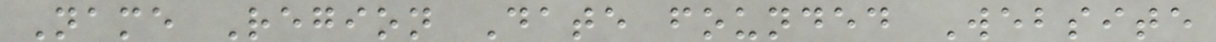Name Region Date founded Website
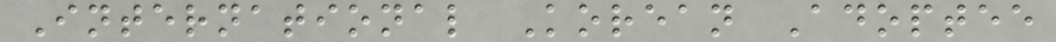International Korean Adoptee
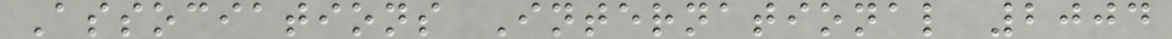Associations International 2004
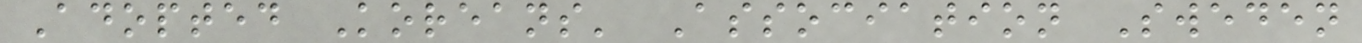Adopted Koreans' Association Sweden
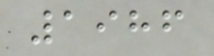1986
